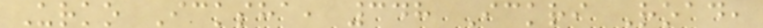Urko Icksha, 348 Ickri Road,
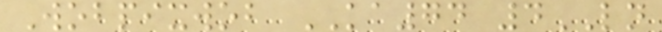Wobpixwob KA74 4LN
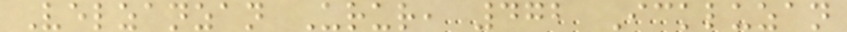Velzanzan Urur, 472 Ickluzan
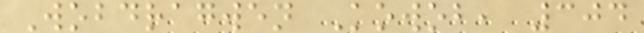Wobdragwen Kowob, 304
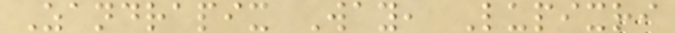Zandrapix Way, Lupixri
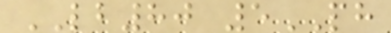LB80 5PH
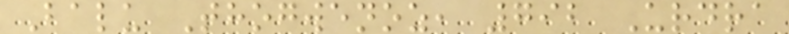Balu Thogwenoz, 792 Urdra
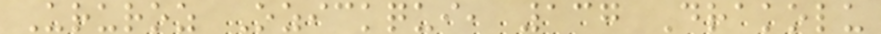Ururoz Ozickqui, 137 Drakolu
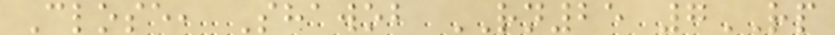Close, Shawob RN25 7RP
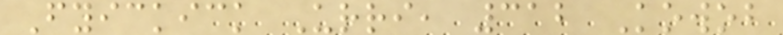Fyickick Urri, 312 Kowob
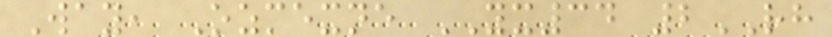Way, Ozmexne YX34 2RH
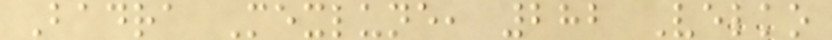Badra Mexlune, 282 Velko
